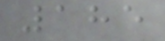185
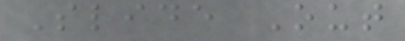Slide Out
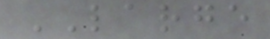LARGE
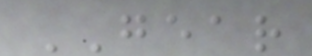GEAR
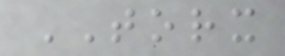TORX
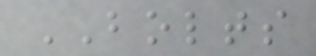BOLTS
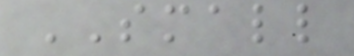SMALL
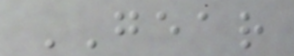GEAR
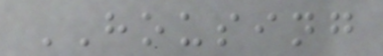HOUSING
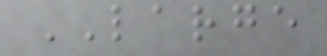LARGE
